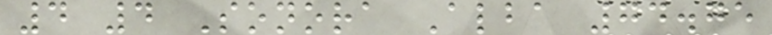4 4 Sonora Alba 74.75
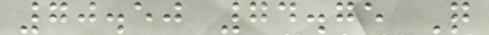70.50 74.75 Q
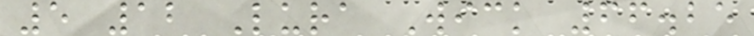5 12 Lura Wick 66.25
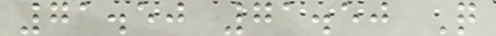71.50 71.50 Q
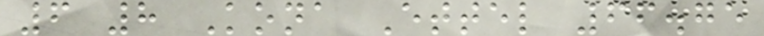6 8 Kona Ettel 66.75
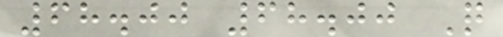68.00 68.00 Q
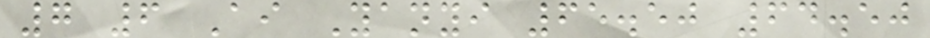7 6 Ai Yanyi 65.50 64.50
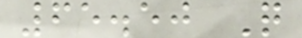65.50 Q
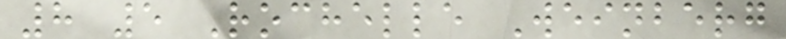8 5 Rochelle Weinberg
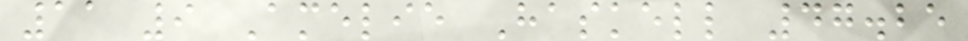11 9 Amelie Haskell 47.25
